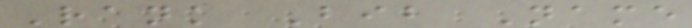Rank Bib Name
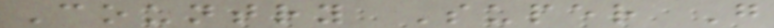Country Super G
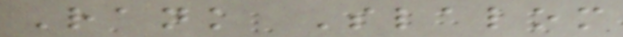Rank Slalom
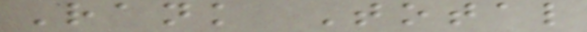Rank Total
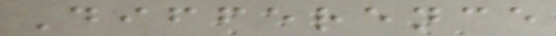Difference
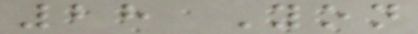28 Yon
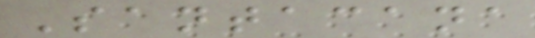Santacana
